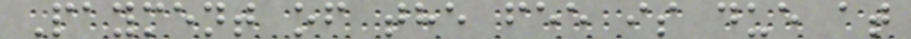Payment of the fee is due at
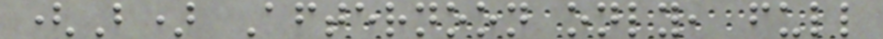(B) Afternoon only, full
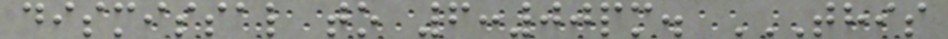dismissal to 6:00pm. THIS
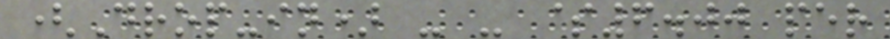(Drop-in) - - $6.00 per
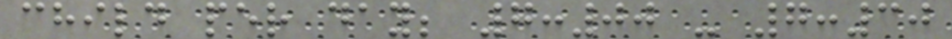child per day; 7:00 - 7:30
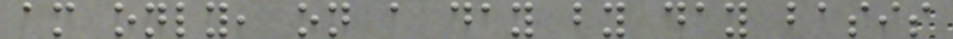am only, on a day by day basis
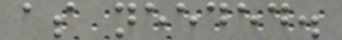as needed.
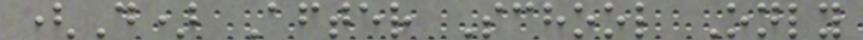(D) After School Only
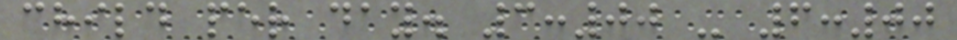child per day. 3:00 - 6:00
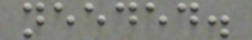needed.
